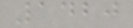1420
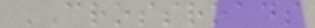CROSSROADS
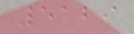5129
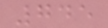745
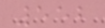552
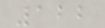122
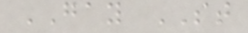GAY ST
